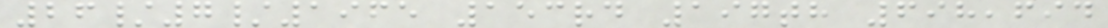26/7/1965 153rd 197th 698,694
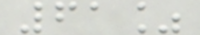61%
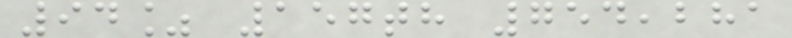94% 157th 754,281
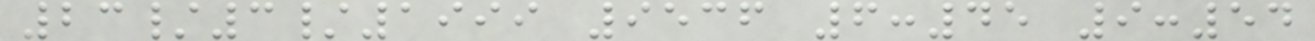23/3/1999 9536 6:45 9:54
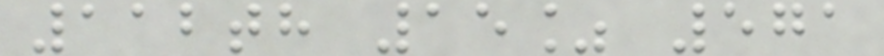112th 15% 571
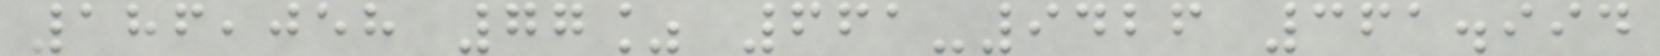186,058 77% 661-9426 361.994
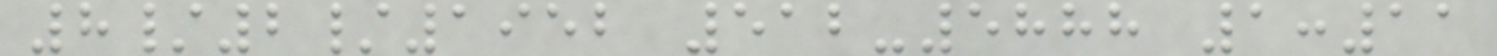8/2/1952 512-5888 1:11
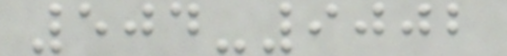504-9002
